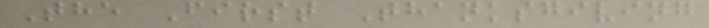The First Thanksgiving
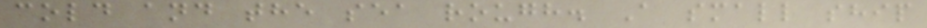cold and the sea rough. A small ship
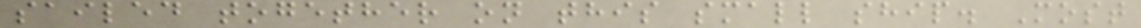sailed together on this small ship. Most
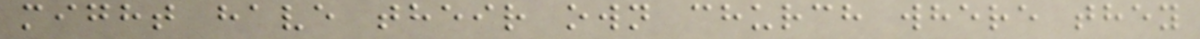might have their own church where they
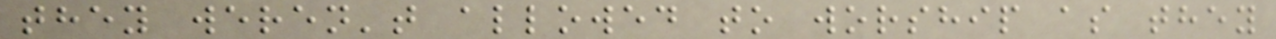they weren't allowed to worship as they
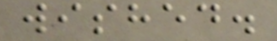wished.
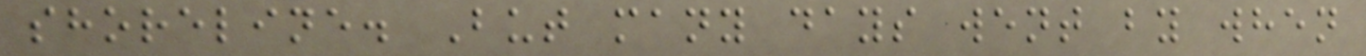shoreline. But many days went by when
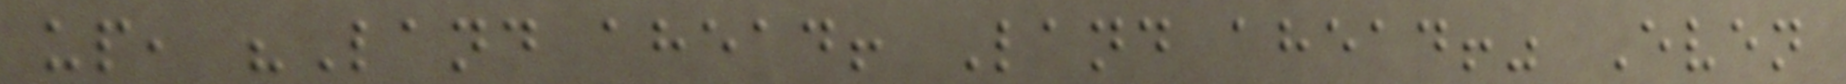up, "Land ahead! Land ahead!" Even
